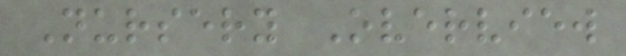Nursery Overview
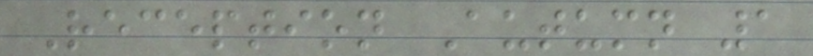Reception Autumn 1
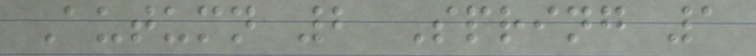Autumn 2 Spring 1
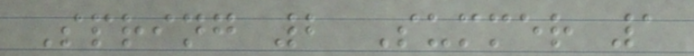Spring 2 Summer 1
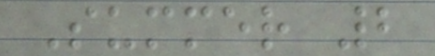Summer 2
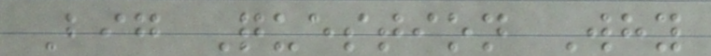Big Question Why
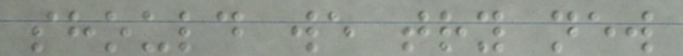should we try new
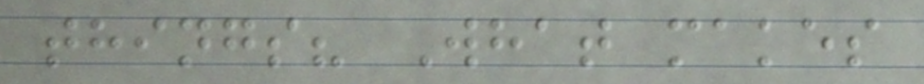things? What makes
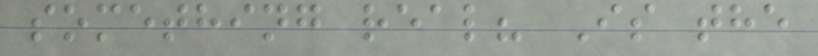something real? Is the
